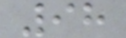98
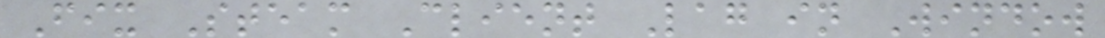Fix Steam Client Lag in Window
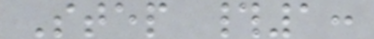Step #1:
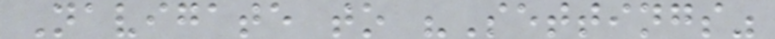Navigate to "Settings"
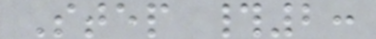Step #2:
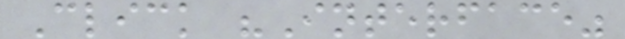Click "Interface"
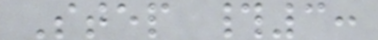Step #3:
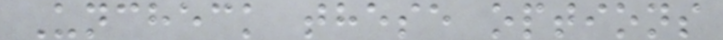Uncheck these options
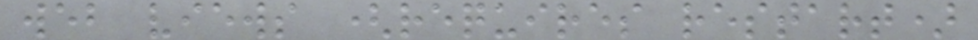web views (requires restart)
